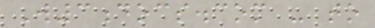W3docs.com - to
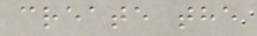create the
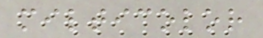milticolor
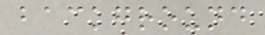background
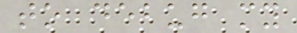to debug my
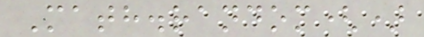Math.random()
